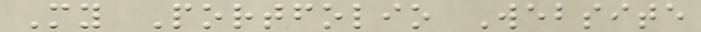My Portfolio Website
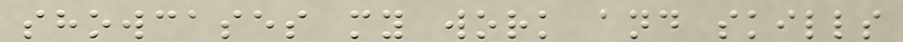showcases my work and skills
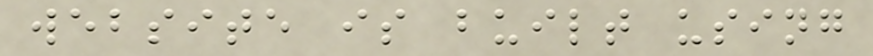website is built using
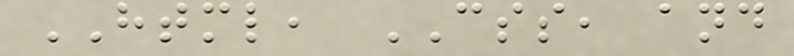HTML, CSS, and
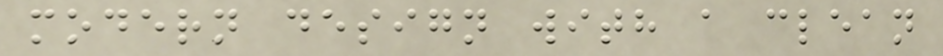modern design with a clean
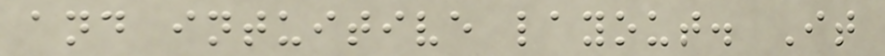and intuitive layout. It
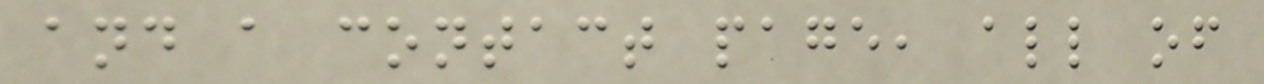and a contact page, all of
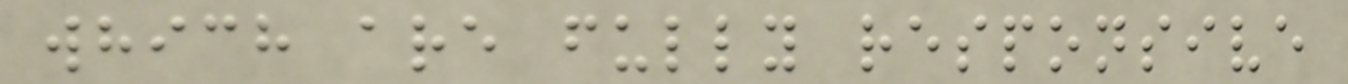which are fully responsive
